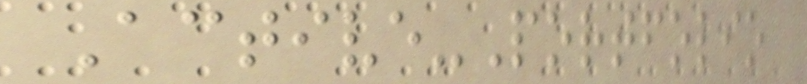Active-Portfolio
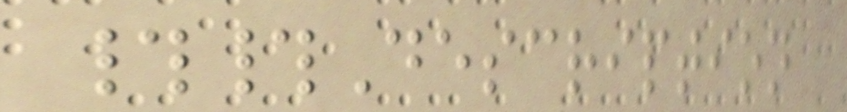##Description
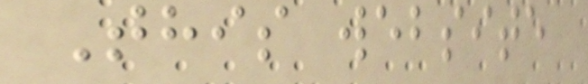This website
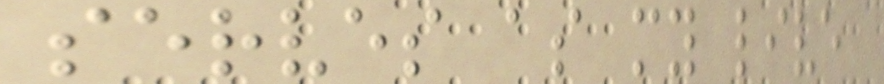serves as my live
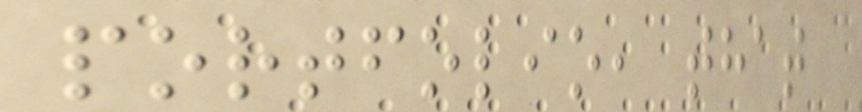portfolio, that
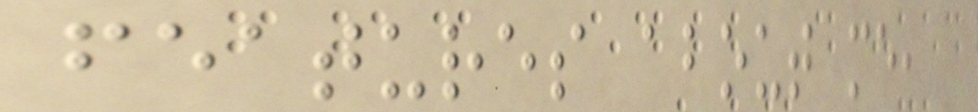features about me,
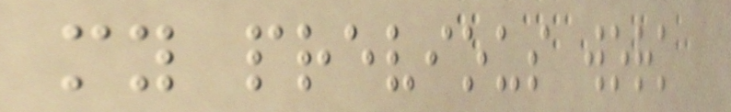my previous work
